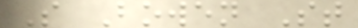S Bowen St
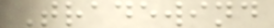Tradewind
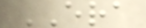ERA
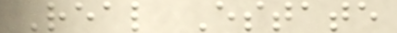Real Estate
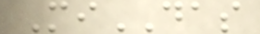MiDAS
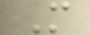M
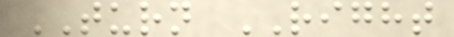TURN RIGHT
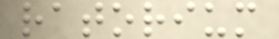ratorium
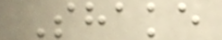Shake
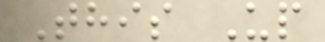This Up
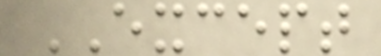EXCEPT
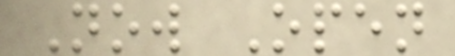Now Open
